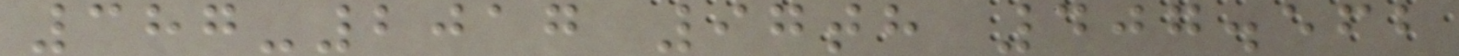387-2017 97th 407.562
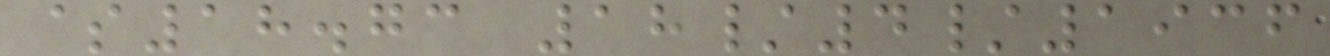$18.73 18/4/1936
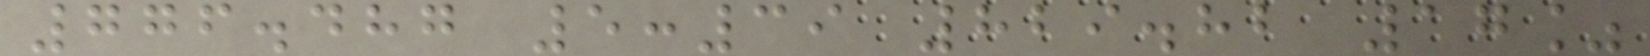776.487 5:39 829.82 17%
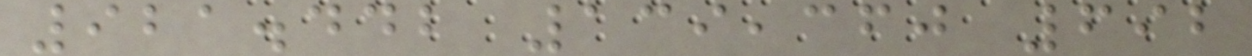921.442 139,360 692
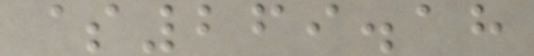$269.18
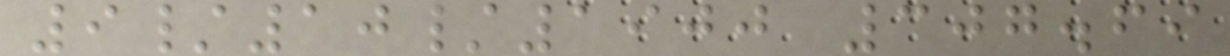9/10/1900 307.69
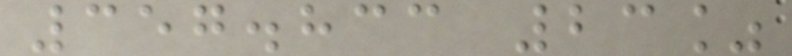357.833 23%
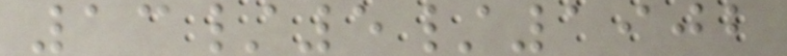13/5/1902
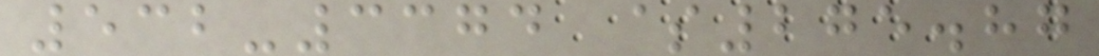532-3374 $275.87
